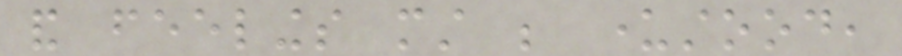and feelings must be understood,
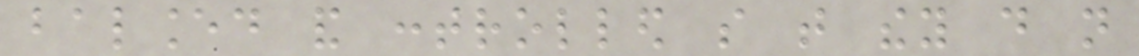balanced and controlled so that they do not
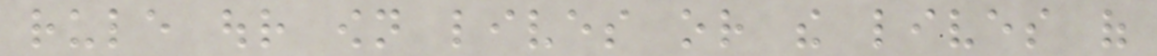rule our own lives or the lives of
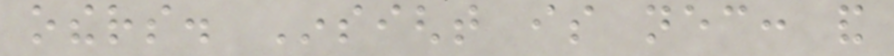others. Insight is necessary: and
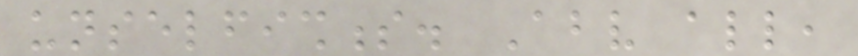unselfishness. Above all,
